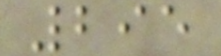295
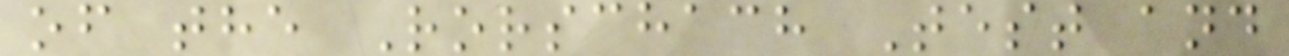of the Rorschach Test and
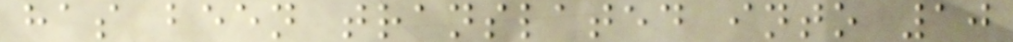has been translated into 10
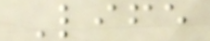Life
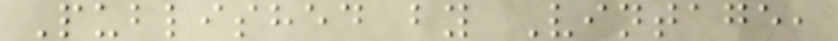Published by Vintage,
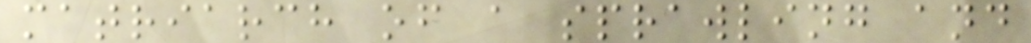matriarch of a sprawling and
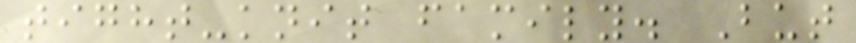tight-knit family. But
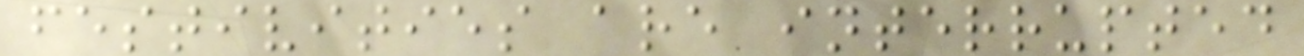festivities are interrupted
